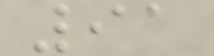91
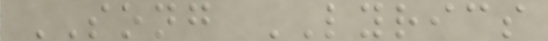SONG LYRICS
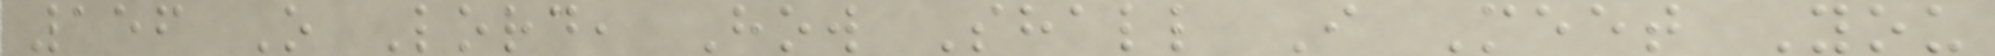156 O Lord, How Shall I Meet You
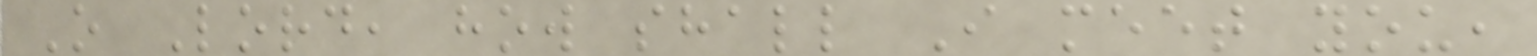O Lord, how shall I meet you,
